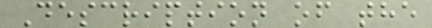Description of the
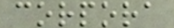corpora
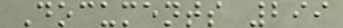Documents 299
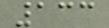133
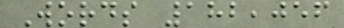Words 182,056
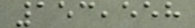153,558
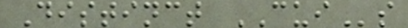Distinct CUIs
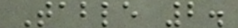Table 2.
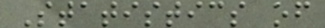Statistics of
